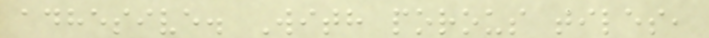adhesive. With porous tiles,
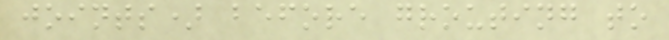joints) before grouting to
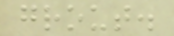grout.
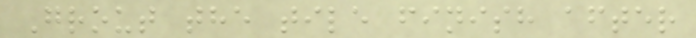Grout the tile finish after
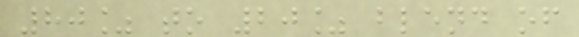80% to 20% blend of
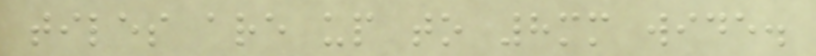tiles are up to 8mm wide.
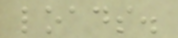loads.
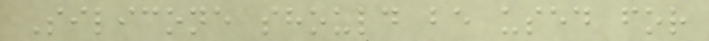Silicone should be used for
